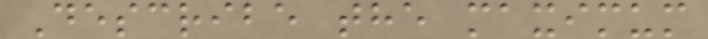Describe the maximum
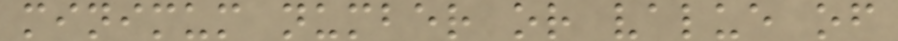minimum number or value of
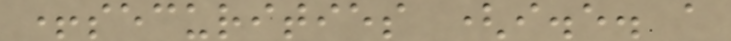+securities (i.e. a
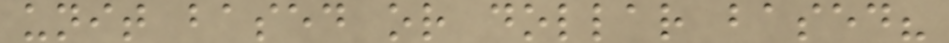unit based or dollar based?
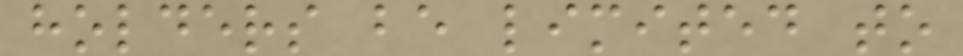holders be limited to
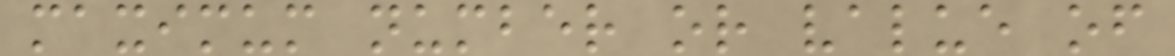maximum number or value of
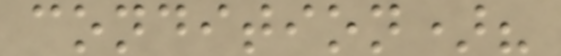condition)?
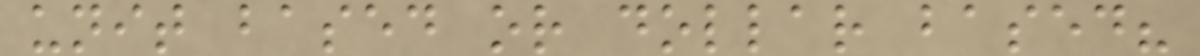unit based or dollar based?
